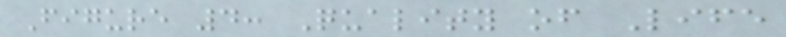Figure 4: Quality of Life
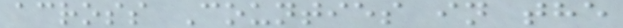across Counties in the
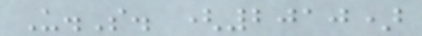U.S. (2010)
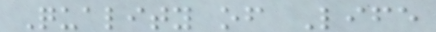Quality of Life
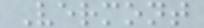Vermont
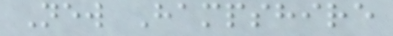New Hampshire
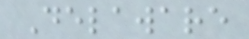Delaware
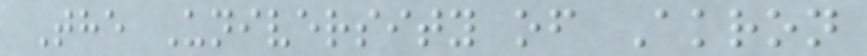The University of Akron
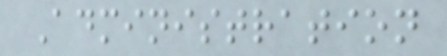Administration
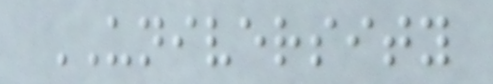UNIVERSITY
